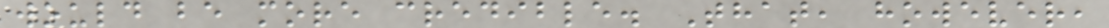would be more credible. That, however,
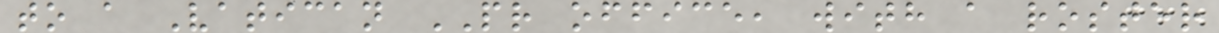to a Vatican PR office, with a roster
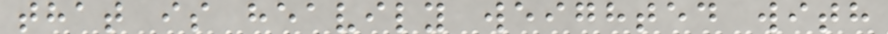that is heavily weighted with
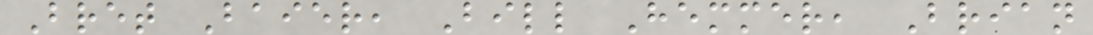Bret Baier, Bill Hemmer, Brian
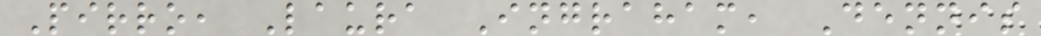Pirro, Laura Ingraham, Dennis
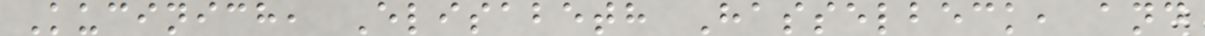Kucinich, Elisabeth Hasselbeck, and
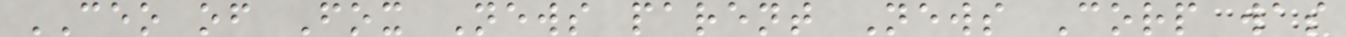CEO of Fox News parent News Corp was
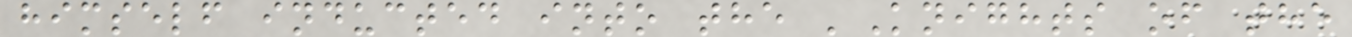himself inducted into the 'Knights of the
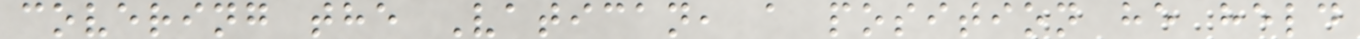covering the Vatican, a position he held
